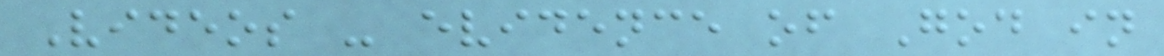Videos - evidence of God in
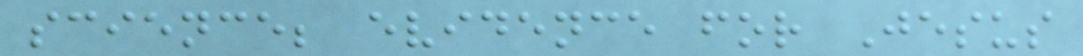science; evidence for Jesus
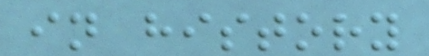in history
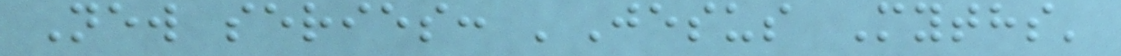New series: 'Jesus Myths'
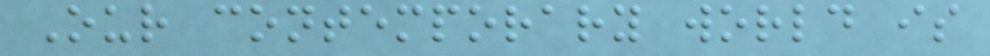Our contemporary world is
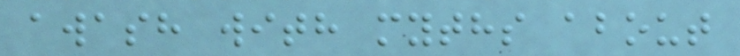awash with myths about
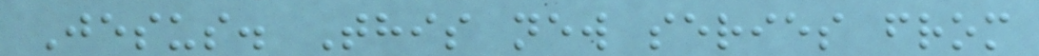Jesus. This new series from
